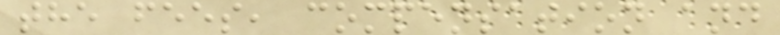the fees, compensation and
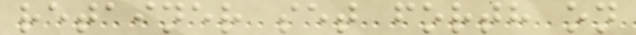retainer set forth on
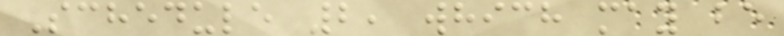Schedule 2, which may be
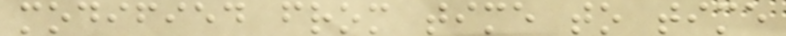modified from time to time
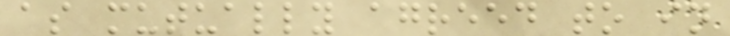as mutually agreed to in
